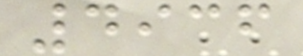4936
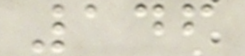146
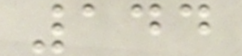144
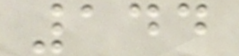144
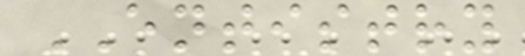ENTISTRY
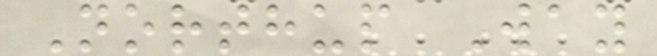Northup Way
